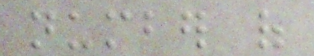number of
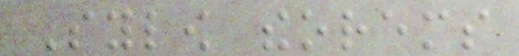Sylow theorems
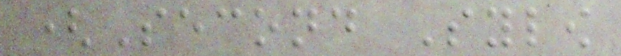(Second Sylow
